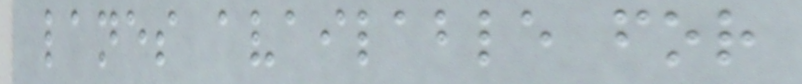lanes available for
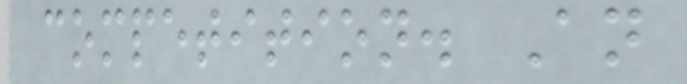competition. An
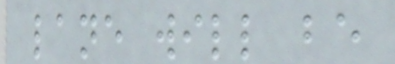lane will be
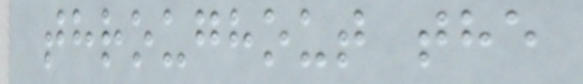throughout the
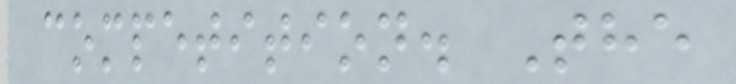competition. The
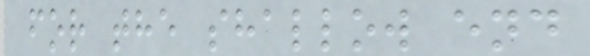for the shallow end
